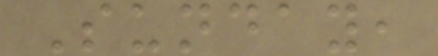Sunday,
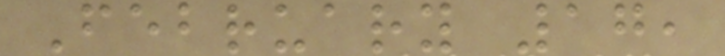February 17,
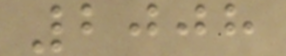2008
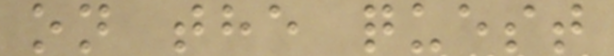on the quest
